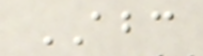ABC
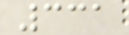331
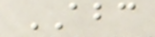ABC
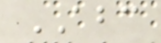ABC
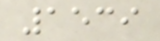1539
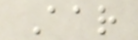Aar
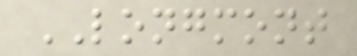LONGMONT
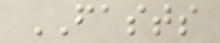FASTS
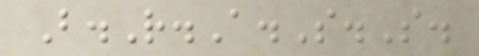B.R.A.S.S.
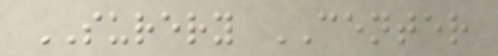SURERY CENTER
